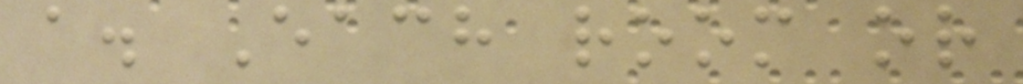a. Each room or
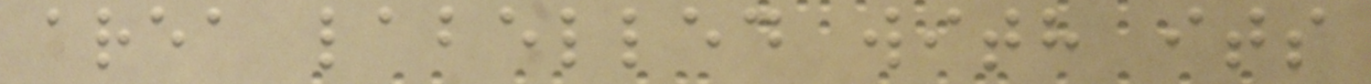area labelled with its
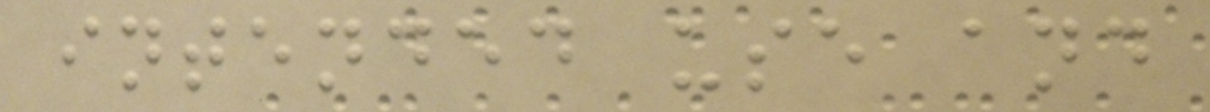intended use and
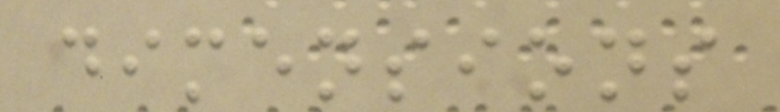dimensions
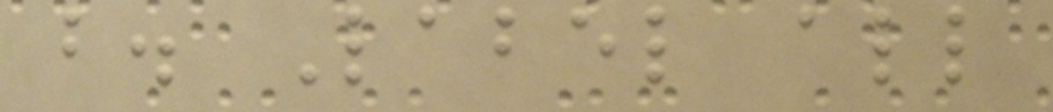b. Label all
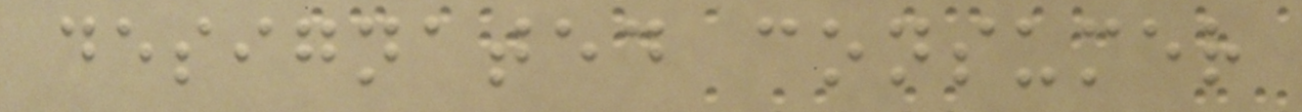designated consumer
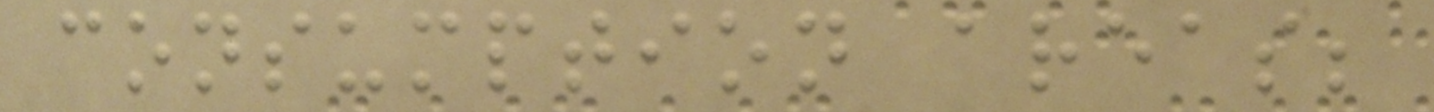consumption areas;
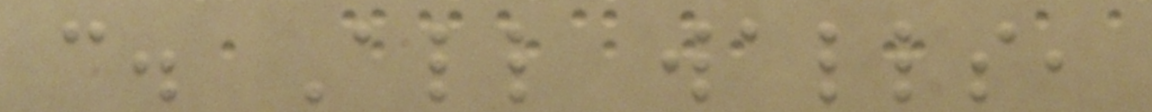c. All walls,
